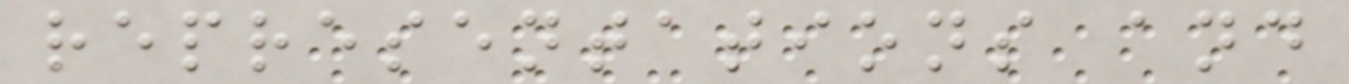representations and
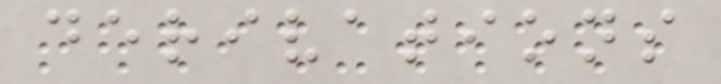derivations
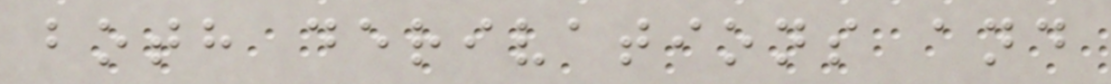both derivations and
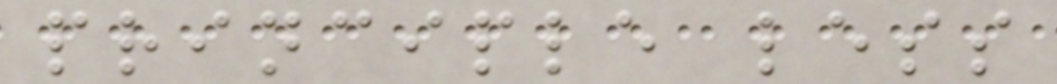principle less
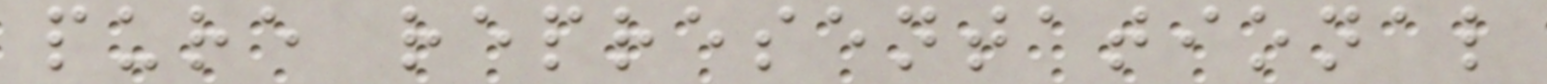pure representational
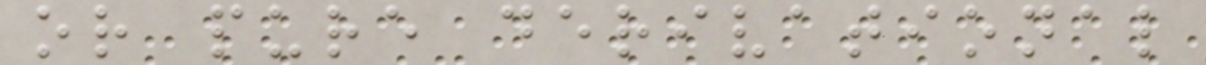or pure derivational
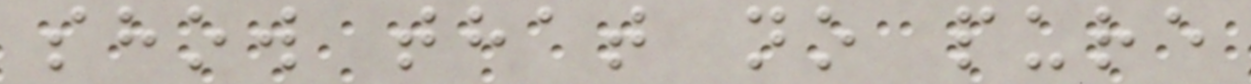show that no pure
